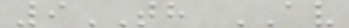9TH AV
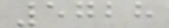5728
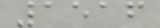1516
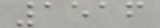1516
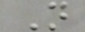N
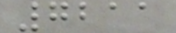7211
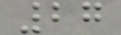27
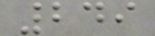249
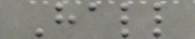Hall
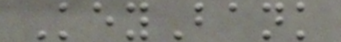KeyBank
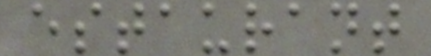estaurant
